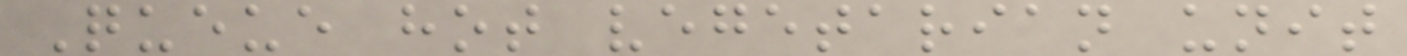Queue hot vegetarian unit
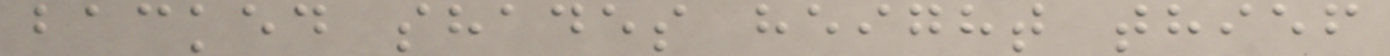backed shades height thief
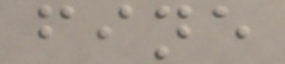fine
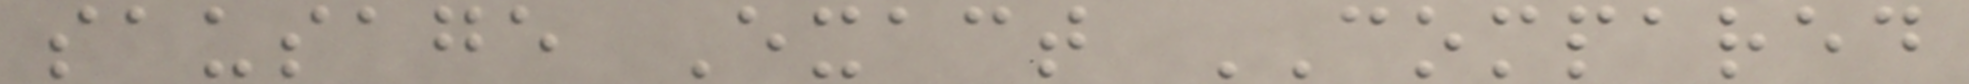sausage Exact COMPARED
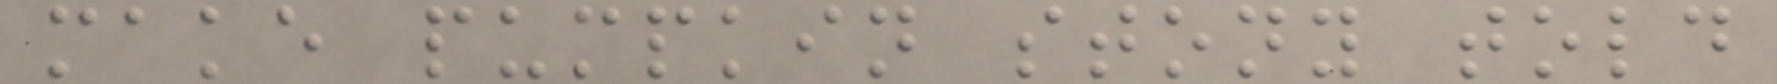make pumpkin stony told
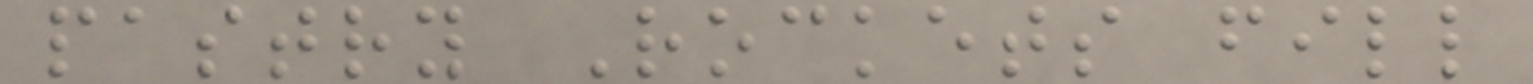pastry Rockets fill
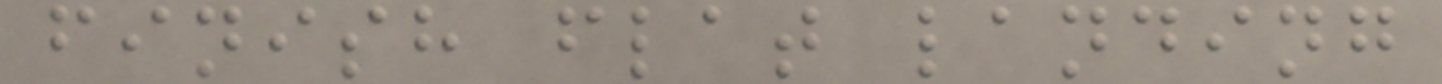finish flat landing
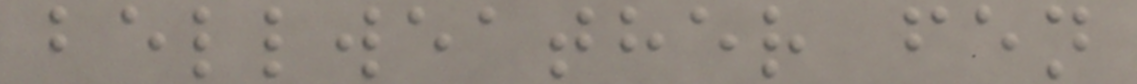bellweather fen
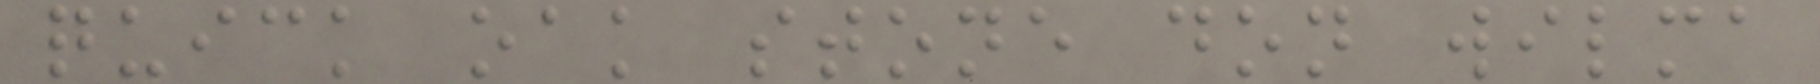quick oak stone don wilma
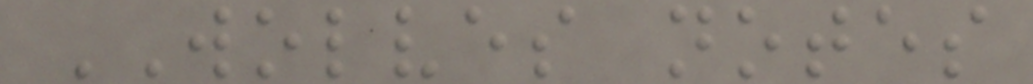WOLVES notes
